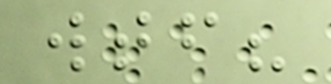wtf?
